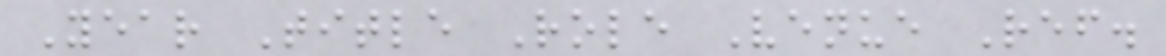Year Title Role Venue Ref.
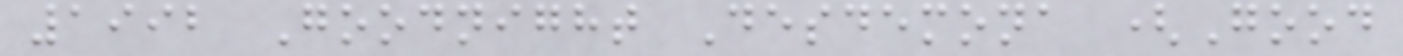1992 Goodnight Desdemona (Good
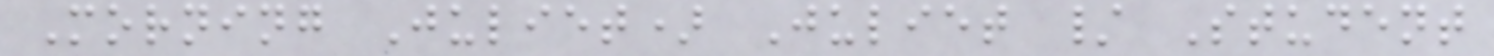Morning Juliet) Juliet / Student
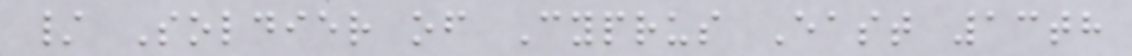/ Soldier of Cyprus East 13th
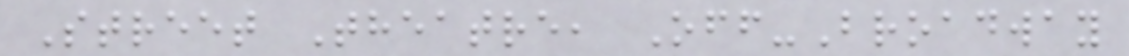Street Theatre, Off-Broadway
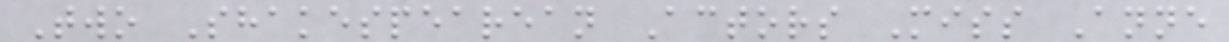Two Shakespearean Actors Miss Anne
